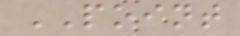POINT
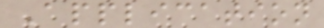Application
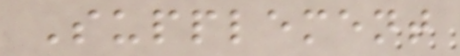Supplement
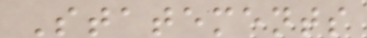Statements
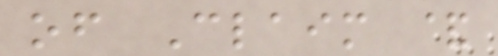of Claim &
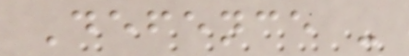Defence -
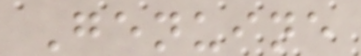Genuine
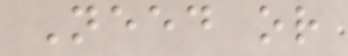Need or
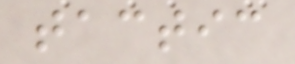tactic
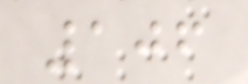106
